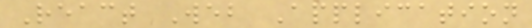React Web Application
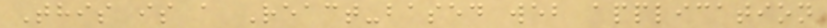This is a React-based web application
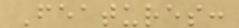Features:
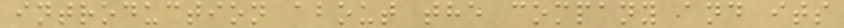introduction about the company and its
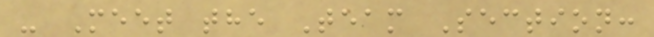- Meet the Team Section:
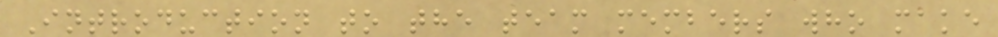Introduction to the team members who make
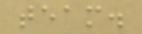team.
